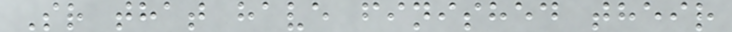Sr that have finished their
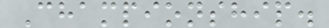Championship.
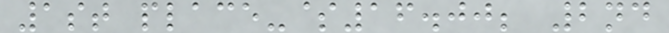1st place-$16.00; 2nd
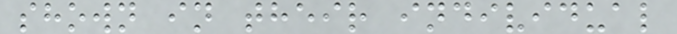shown in their individual
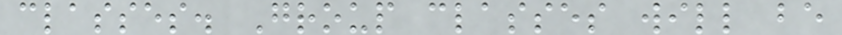classes. Group classes will be
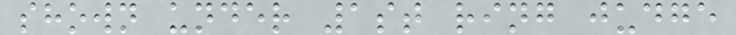shown under 1st ring judge
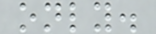only.
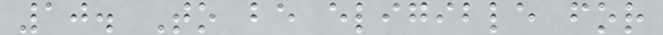10. To be eligible for
